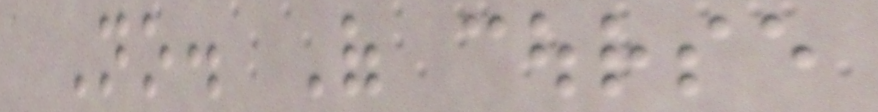No. Of course
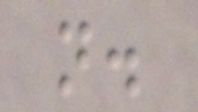not.
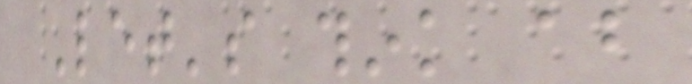Let's think about
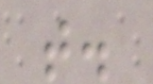that.
